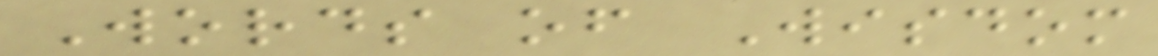Words of Wisdom
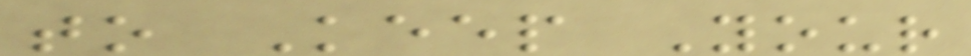to Keep Your
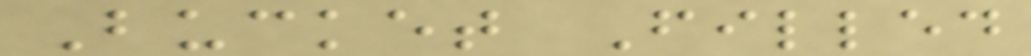Bucket Filled
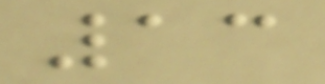13
